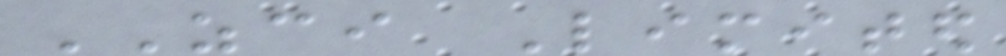ZCI Limited
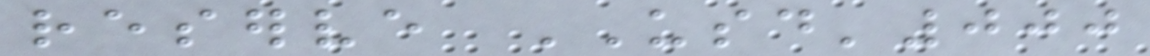reserve USD'000
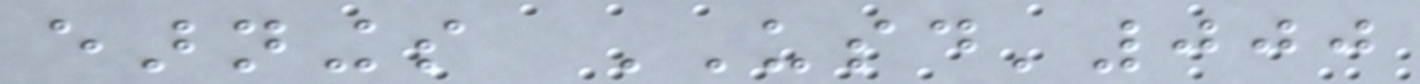earnings USD'000
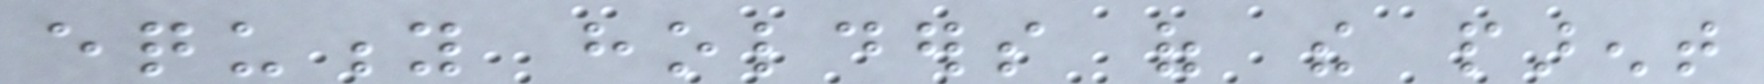equity holders of the parent
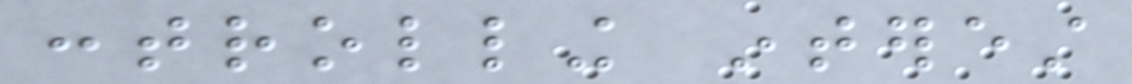controlling interest
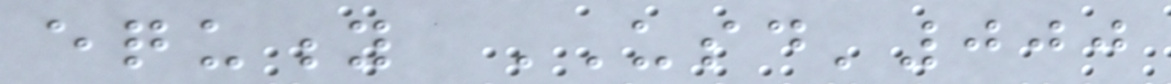equity USD'000
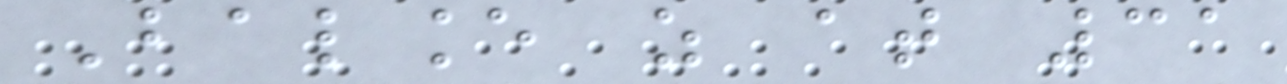Balance as at 31
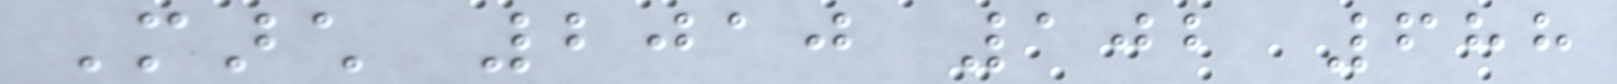March 2010 102 688
